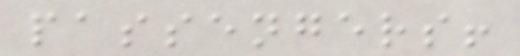passengers!
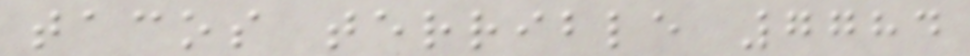tacos terrible 7784
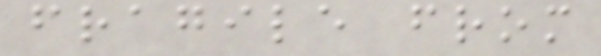fragile from
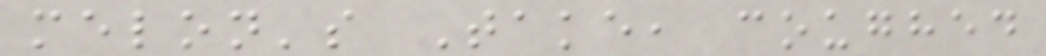melon's Take, coughed
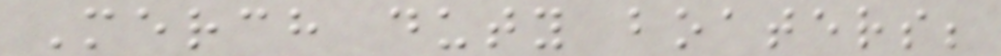Merch duty boaters;
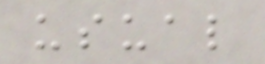usual
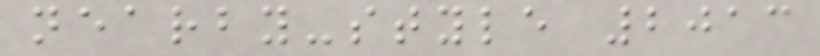nearby-style 2013
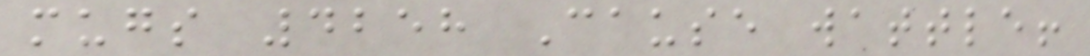mugs 4258 Cause wattle!
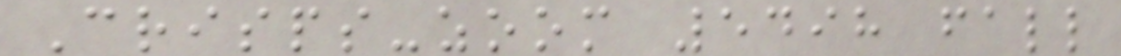Crisps-zoom 5498 fall
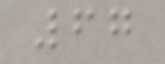67
